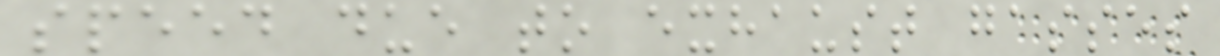speed due to exhaust gasses
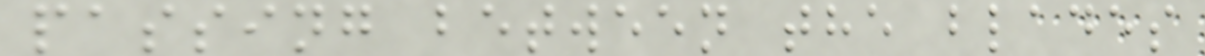passing between the blades
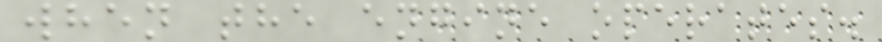when the engine operates.
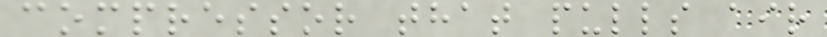compressor that pulls air
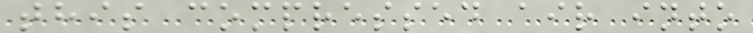this compressed air into
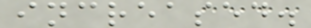increased.
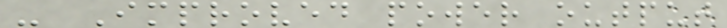- Improved power output
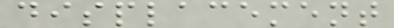displacement
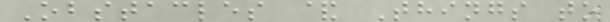Obstacles & Things to
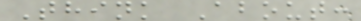Think About:
